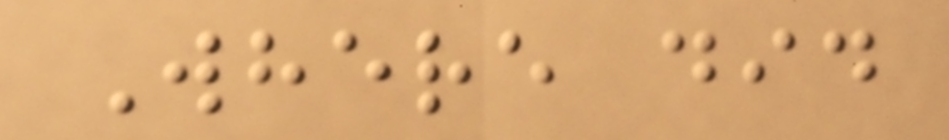Where did
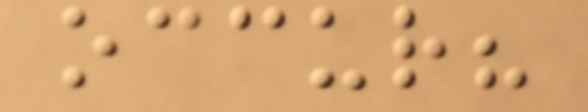occur?
